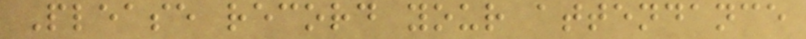Please record your attendance
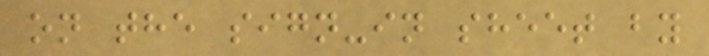on the sign-in sheet by
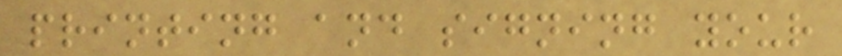printing and signing your
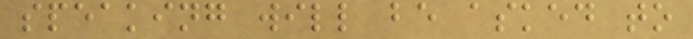speaking will be asked to
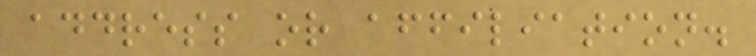address or affiliation.
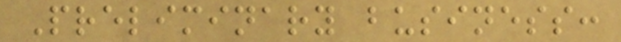Preliminary business:
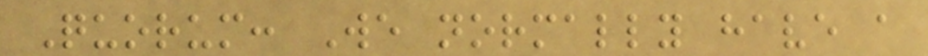Quorum: We normally have a
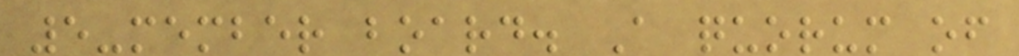5-member board. A quorum of
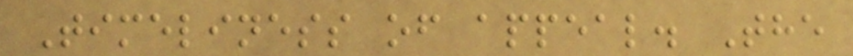Timeliness of appeal. The
